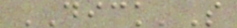DICK'S
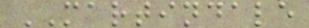MARTINDALE
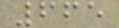665
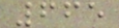665
